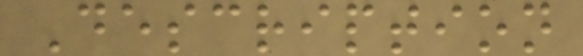Description
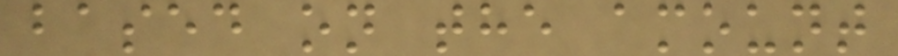based on the amount
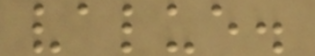value.
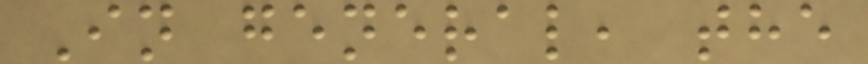In general, the
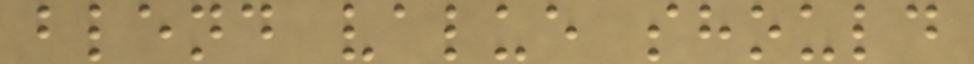blend value should
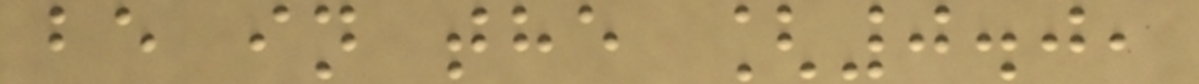be in the [0.0,
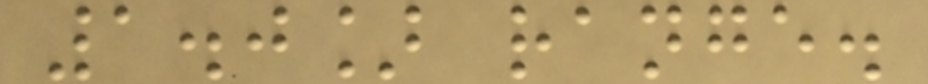1.0] range.
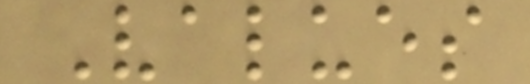Values
